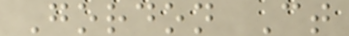Gordon Ct
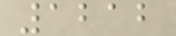1212
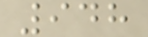948
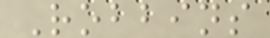Robbins
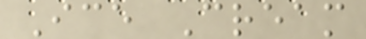Ice Cream
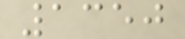1350
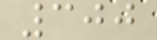300
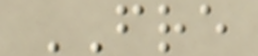FRE
